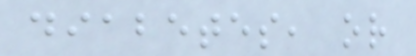diabetes, or
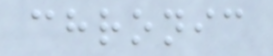chronic
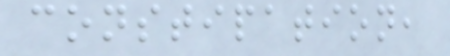constipation,
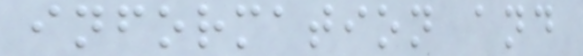information and
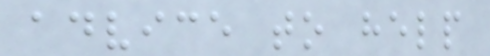advice to help
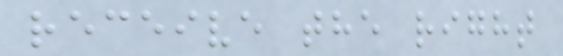receive the right
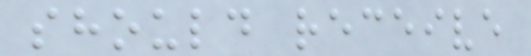should receive
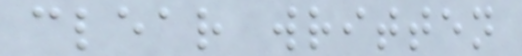clear written
